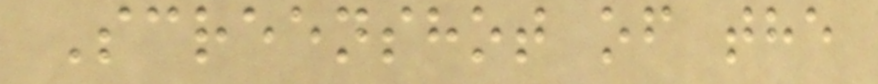Screenshot of the
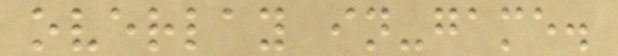overlay in-game.
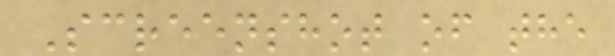Screenshot of the
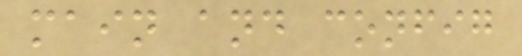main and config
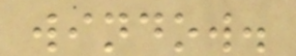window.
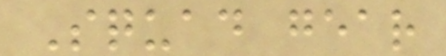Squad gear
